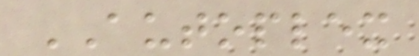AUTOPLEX
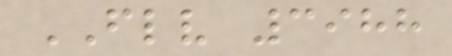FLV 3988
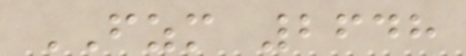FZM 2648
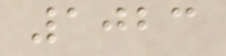1023
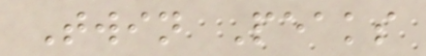Twin Peaks
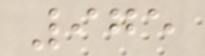975
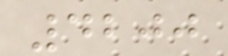4200
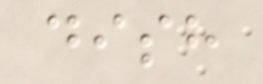dish
